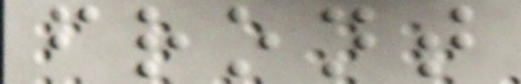front
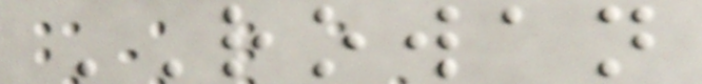ROWAN
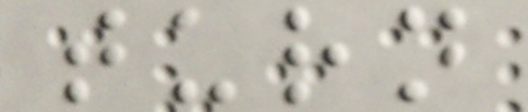turn
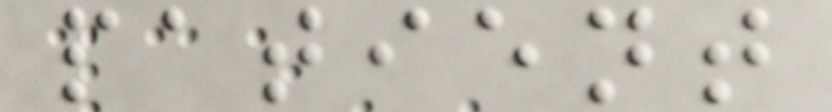patient
